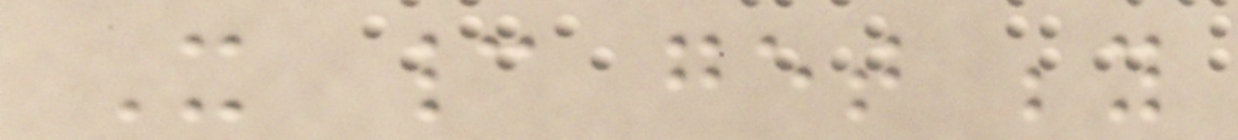It cannot get beyond
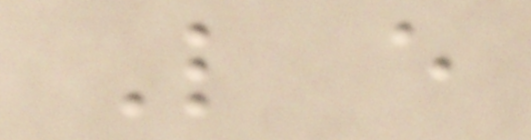Like every
